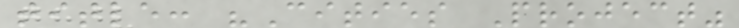title: "Cities Project"
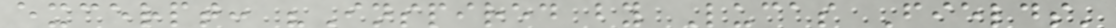excerpt: "Inspired by Lucas Fields'
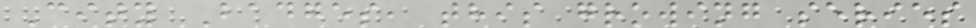City Badges, this growing series
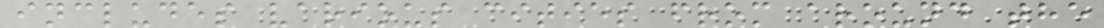includes various cities from around the
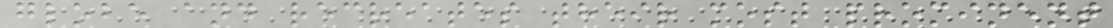globe and recreates their most prominent
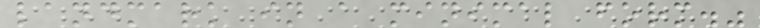landmark in a minimal form."
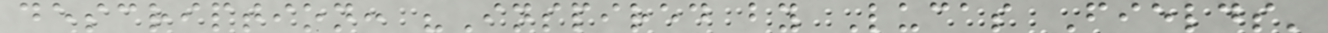description: "Inspired by Lucas Fields'
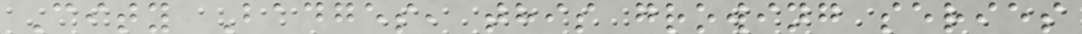City Badges, this growing series
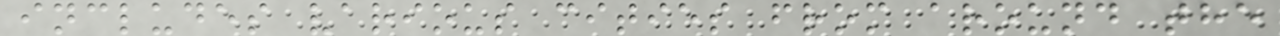includes various cities from around the
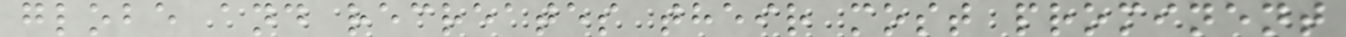globe and recreates their most prominent
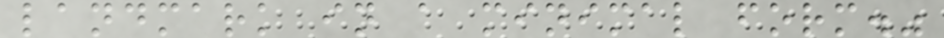landmark in a minimal form."
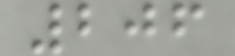206
